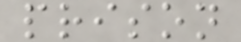prison
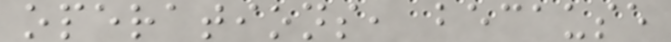operations, because
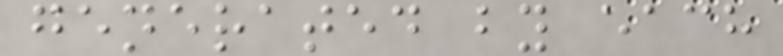generated by each
